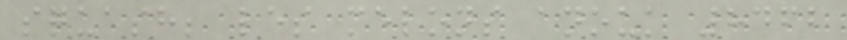squash; les melons anouk 8462
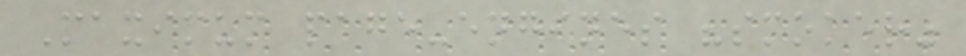Maximum page-engines "smoker"
